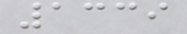1339
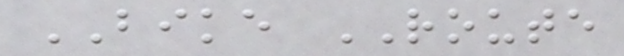BIKE ROUTE
